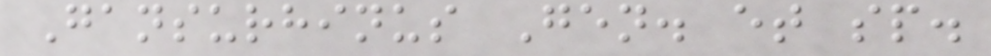Gansurhinus Gen. et sp.
